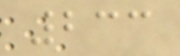233
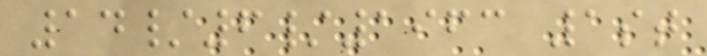14/6/1963 1st
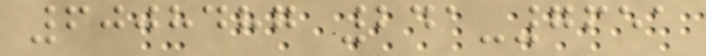6008487 241-7651
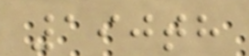190th
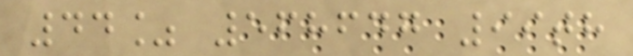44% 568647 99th
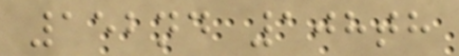152nd 108th
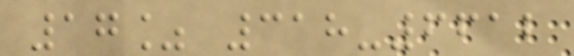17% 318-6612
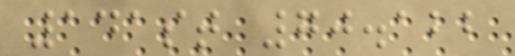141st 70.122
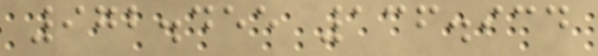972.455 136.934
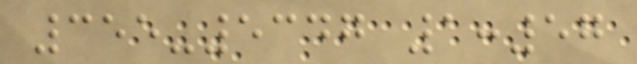355-5347 1:57
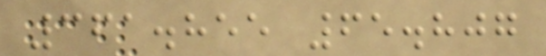361.855 65.807
